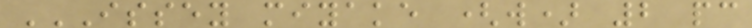ISSEY MIYAKE (W) 2 PC
